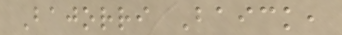Bajorri Baick,
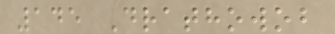145 Drathowob
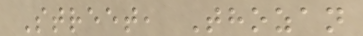Street, Thozan
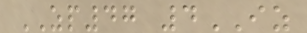ZP47 4IZ
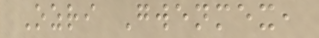Ozri Gwenmex,
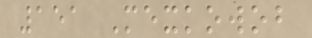151 Mexkowob
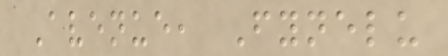Avenue, Fynelu
